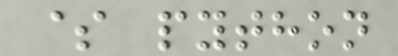$ python
